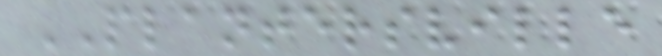PLANTERSVILLE
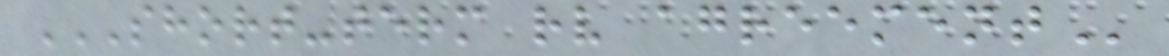SHORT-TERM RV AGREEMENT
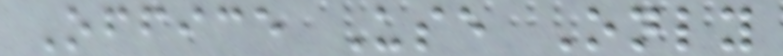Office Use Only
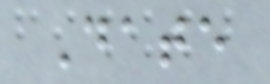Date
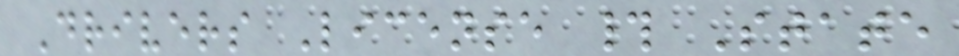Drivers License # State
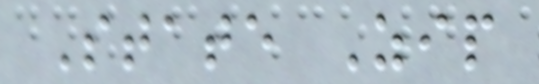State Zip
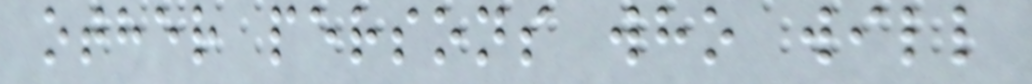other persons who will
